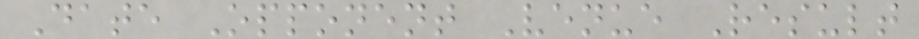Date Opponent Venue Result
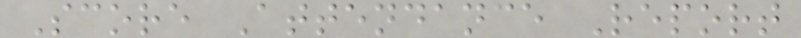Score Attendance Report
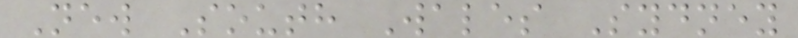New South Wales Sydney
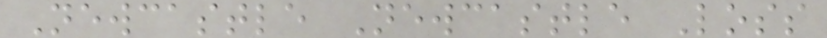Newcastle Newcastle Loss
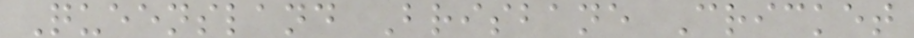Queensland Brisbane Cricket
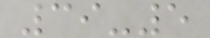39-5
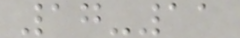17-11
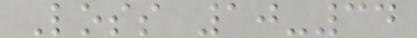Loss 10-34
